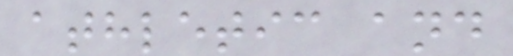athletic and
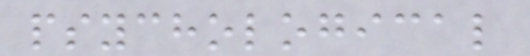psychological
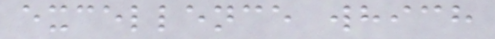excellence which
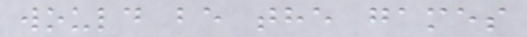would be the games
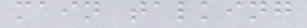main talking
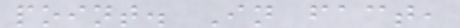point. In fact,
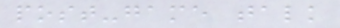post-game talk
